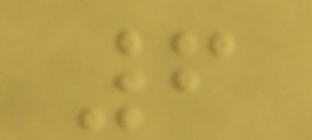6
